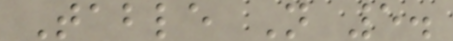Table N 5.
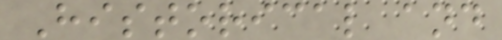Historical and
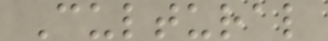Cultural
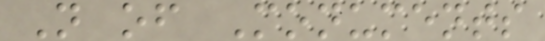N of Monuments
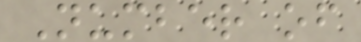Number of
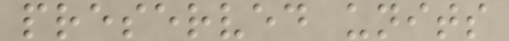preserved units
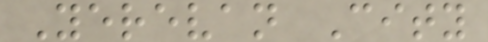Yerevan City
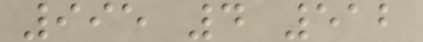995 4 512
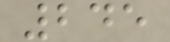245
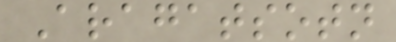Aragatsotn
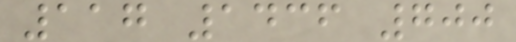117 1436 700
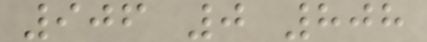906 0 808
